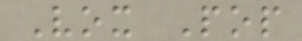Vox Pop
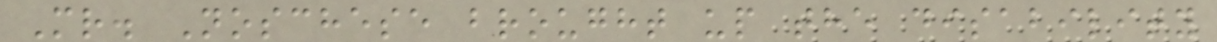Mr. Noschese brought up the disability
